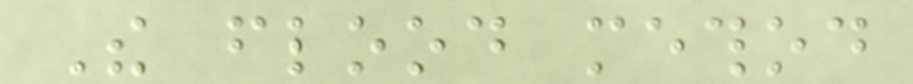The flood method
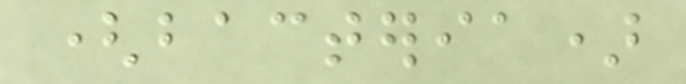(bacteria)
